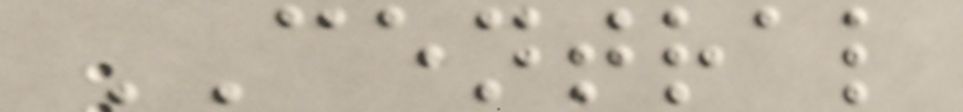CENTRAL
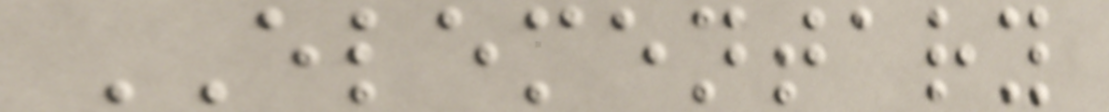ELEMENTARY
